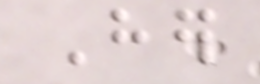Her
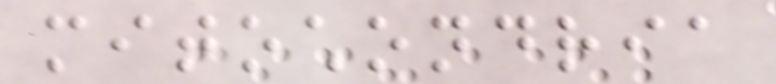mitochondria
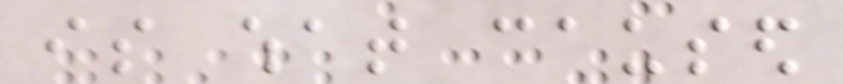is what caused
